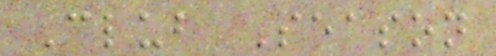Club Season
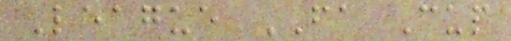League FA Cup
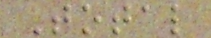Total
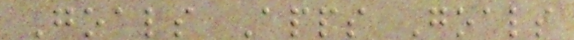Goals Apps Goals
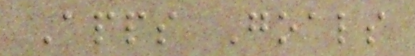Apps Goals
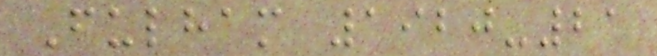Fulham 1920-21
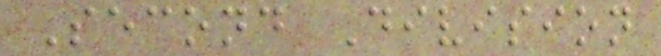Second Division
